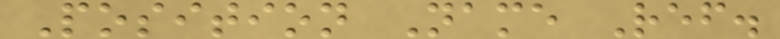Position Name Ref.
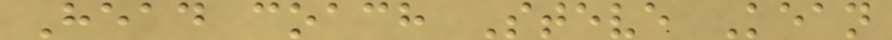Head coach Steve Kean
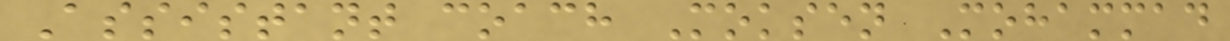Assistant coach Moksen Mohammad
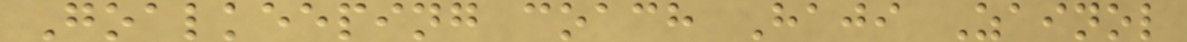Goalkeeping coach Haji Zainol
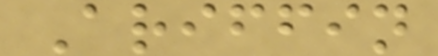Ariffin
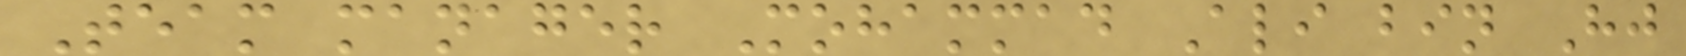Team manager Mohammad Ali bin Hj
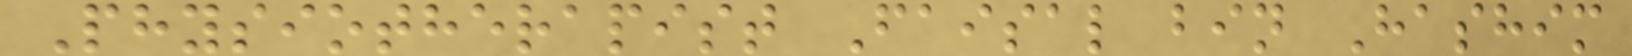Physiotherapist Faisal bin Hashim
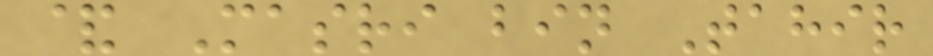& Masri bin Tahir
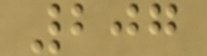207
